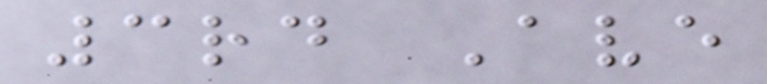3rd Ave
